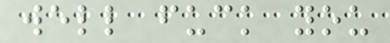well fuck you
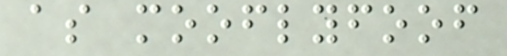as mooflyfoof
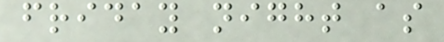friday night as
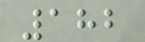182
